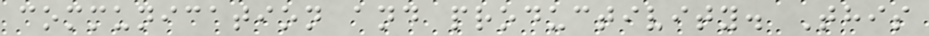communication and productivity. This
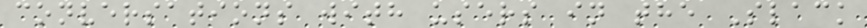conversations with users in the Slack
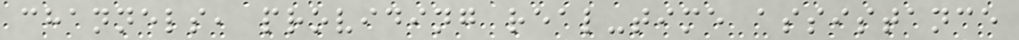channels, providing real-time assistance
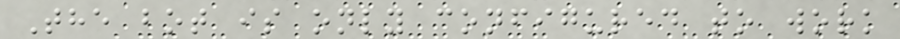The bot is only configured to work
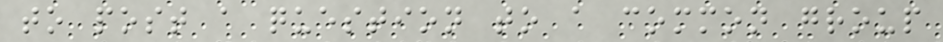to post a question to a common group
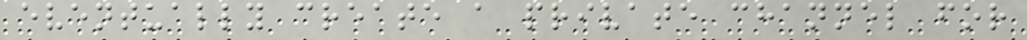eventually create a private channel for
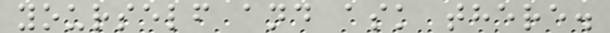yourself and ask there.
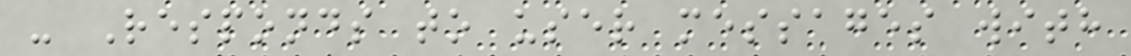- Responds to user messages with
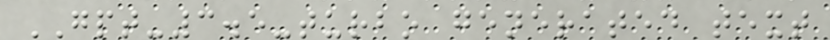GPT-3.5-turbo generated text
